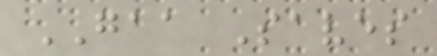GAA Saves
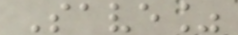Save%
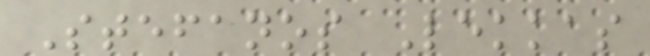Stefanos Lekkas
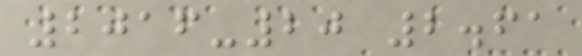2016-20 2.61
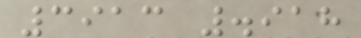3913 .918
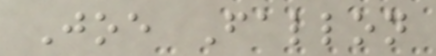Joe Fallon
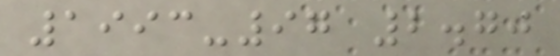1993-97 2.70
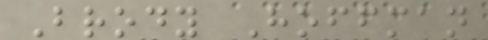Brody Hoffman
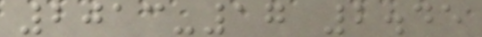2013-17 2.45
